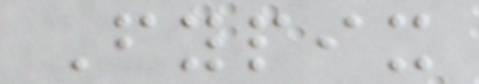Fypix
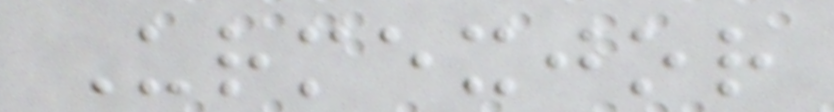Urmexjor
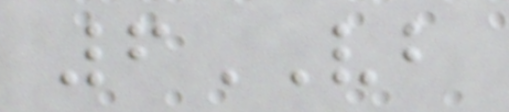6VB
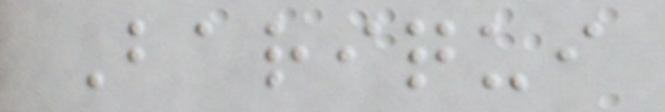Bariqui
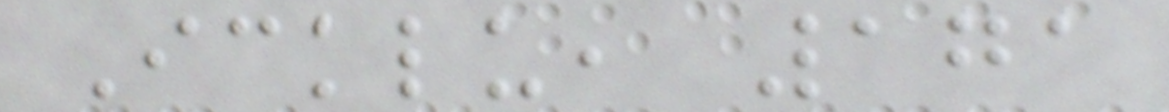Icklu, 171
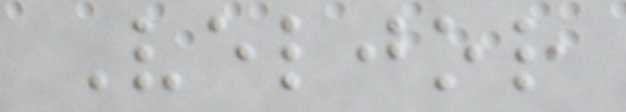Veljor
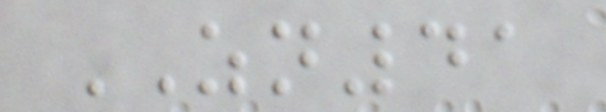ZN41
